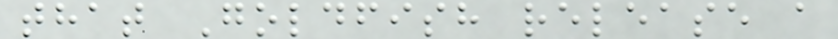that Goldfish release a
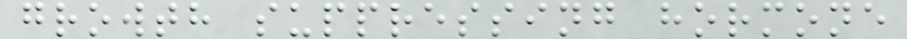growth suppressing hormone
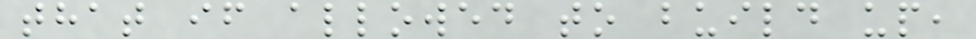that if allowed to build up,
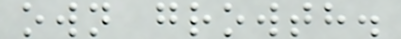own growth.
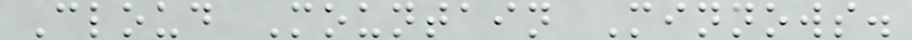Cloud Mountain Minnows.
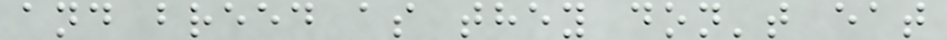and breed as they don't eat
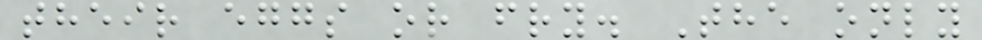their eggs or fry. The only
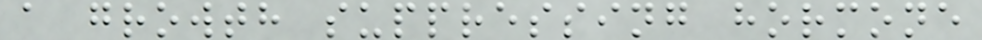a growth suppressing hormone
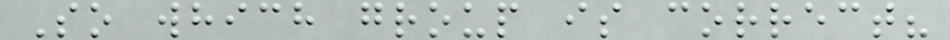So which group is correct?
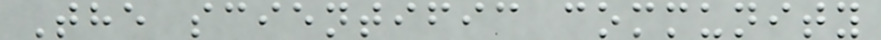The scientific community
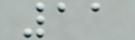11
